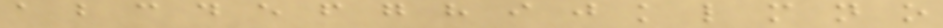a b c d e f g h i j k l m n o
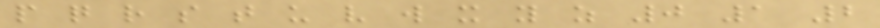p q r s t u v w x y z 0 1 2
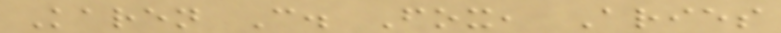Karen C. Fox, Aries
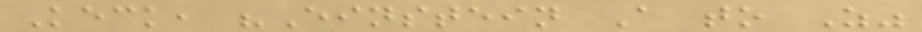Keck, "Einstein A to Z"
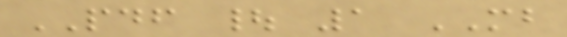PDF | 1 MB
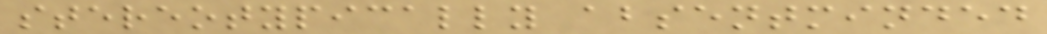stereotypically absentminded
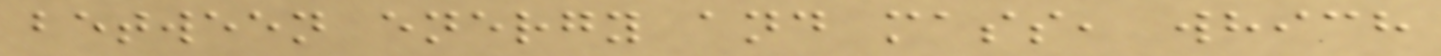between energy and mass, which
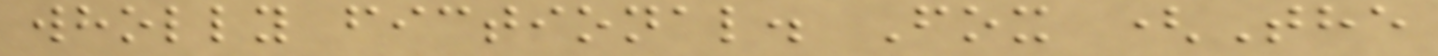wholly fictional. Fox (The
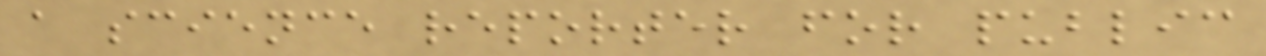a science reporter for public
